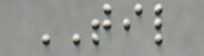TIL
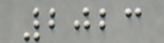2023
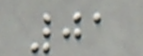01
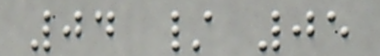04 / 05
